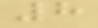8
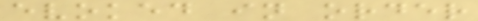evoked in order
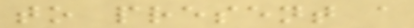to present a
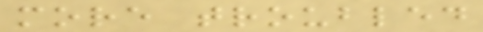more troubled
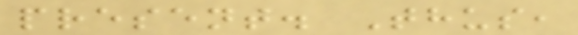present. Thus,
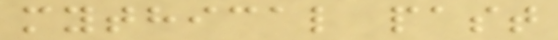mythical past
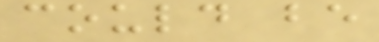could be
